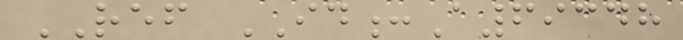REF ID:A69348
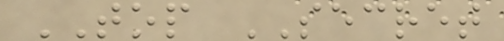TOP SECRET
